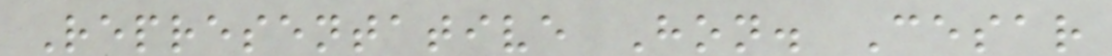Representative Hon. Cesar
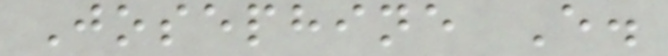Josephine E.
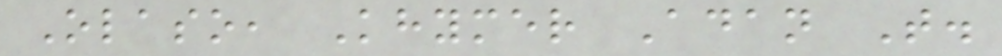Olaso, Khymer Adan T.
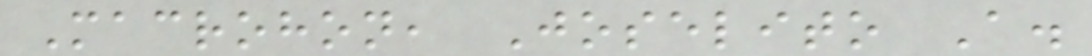Macrohon, Joselito A.
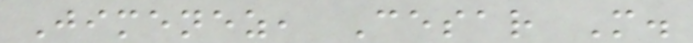Jimenez, Cesar M.
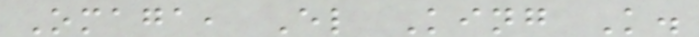Omaga, El King K.
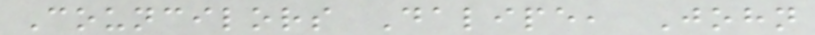Councilors Dalipe, John
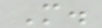M.
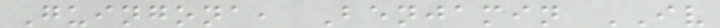Guingona, Benjamin IV
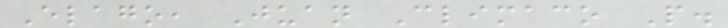Elago, Juan Climaco P.
